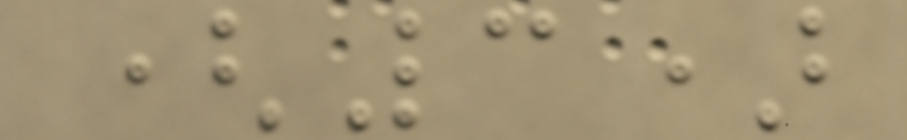(3)
